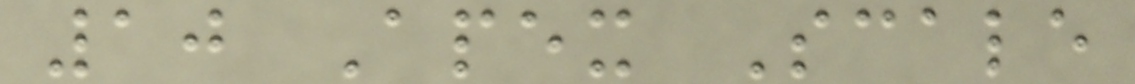10 Apex Scale
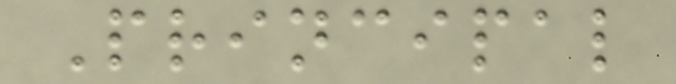Principal
